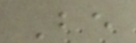Be
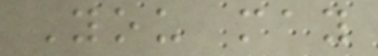You may
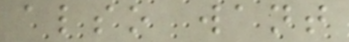also want
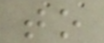to
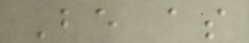Be as
